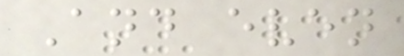And even
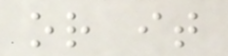or it
